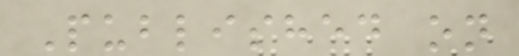Published on
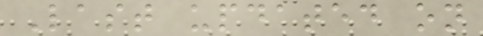Last updated on
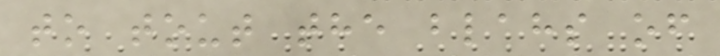to tout the blahs of
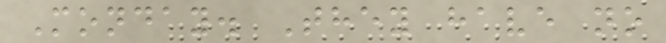Monday. They have no
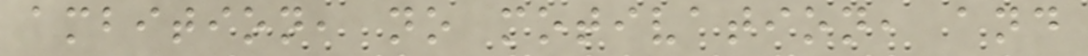ambition, no motivation, and
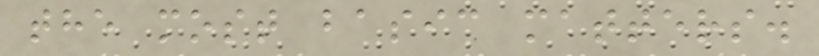the most basic matters.
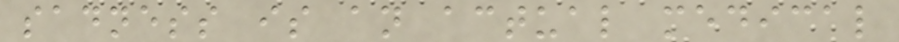sadness is an actual medical
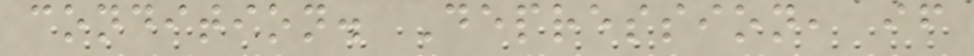condition. Depression, if
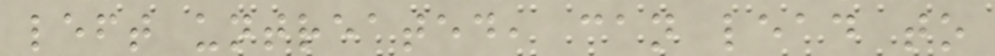left untreated, can lead to
